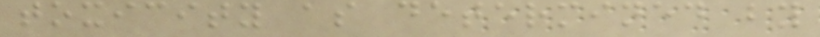toxicity as determined by
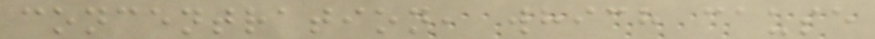concentration, which cause
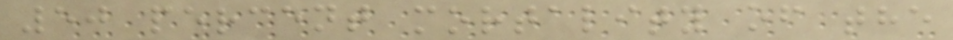50 percent mortality of the
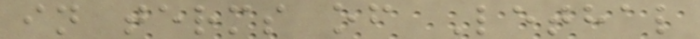in terms of Lethal
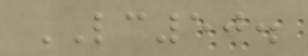LC50.
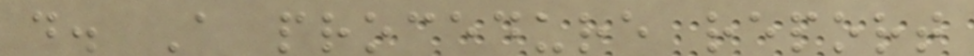d. A procedure report
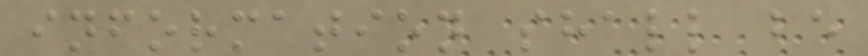information shall be
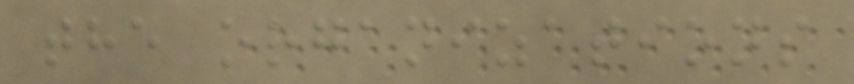the organizations
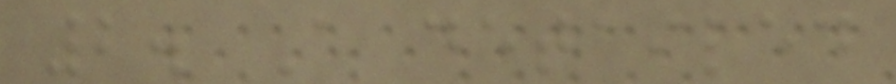2. A detailed
